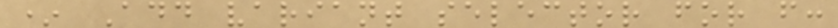* Add variant selector for f:
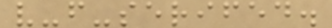v-f-serifed.
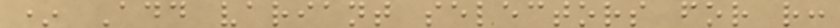* Add variant selectors for r:
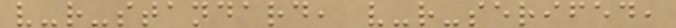v-r-standard, v-r-serifed,
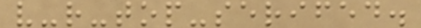v-r-top-serifed.
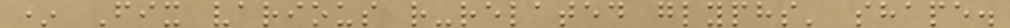* Fix various r-related glyphs' shape.
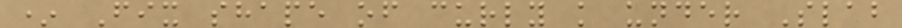* Fix shape of curly k under Slab
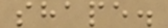shape.
